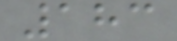183
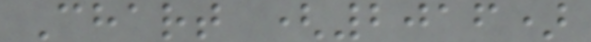Chart (2016)
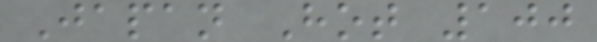Japan Hot 100
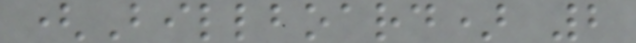(Billboard) 2
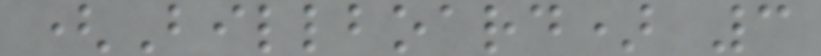(Billboard) 3
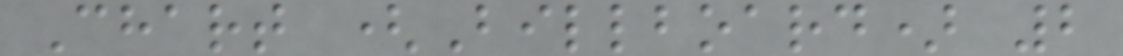Chart (Billboard) 2
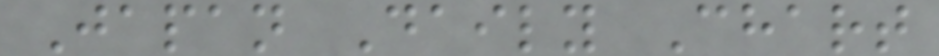Japan Daily Chart
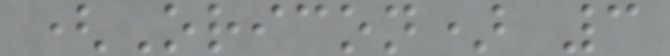(Oricon) 3
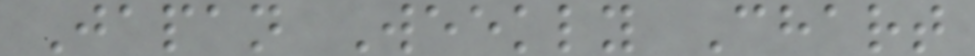Japan Weekly Chart
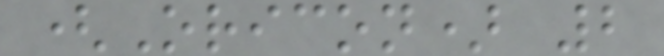(Oricon) 2
